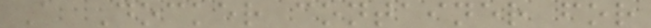A Docker container for
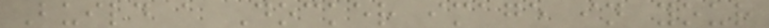Build a Docker image in your
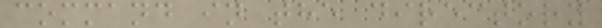command in the directory
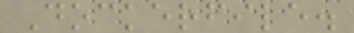Dockerfile.
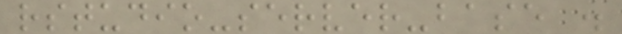rstudio-server-base .
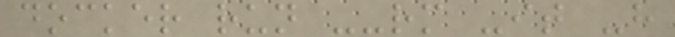docker run --rm -it -h
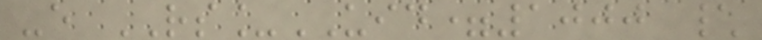-e RS_UID=1000 \
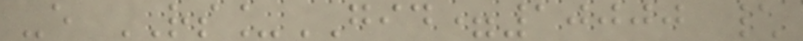-e RS_GID=10000 \
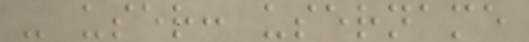- user: username
